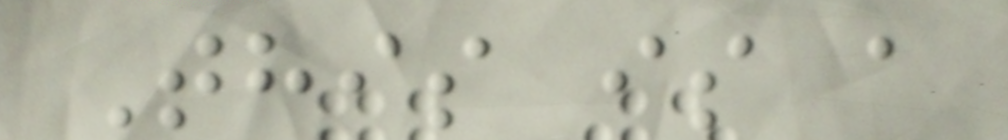This is a
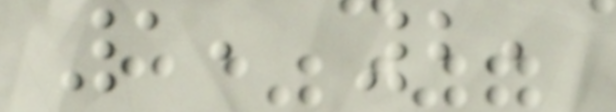1, 2,
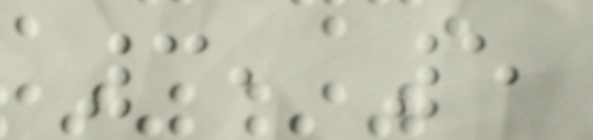3, 5
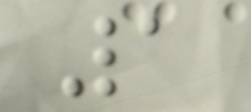1
